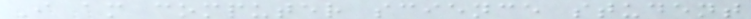I am computer science student
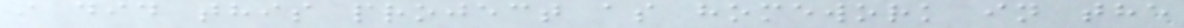i did this project as homework in the
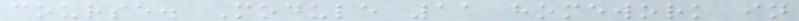course. Module 11 homework in
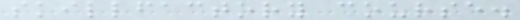skillfactory course.
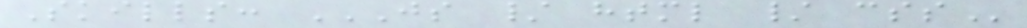Skills: JS / HTML / CSS
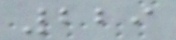229
